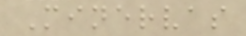Minervas
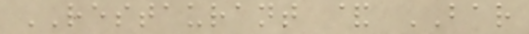RESTAURANT & BAR
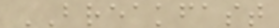BREAKFAST
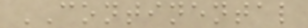CONTINENTAL
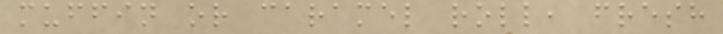muffin or caramel roll, fresh
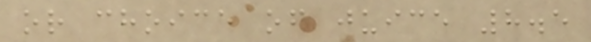or choice of juice 8.5
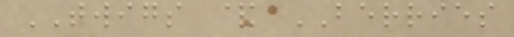TWIGS & BERRIES
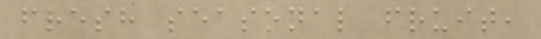fresh seasonal fruit,
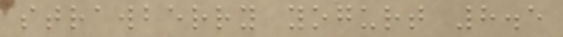strawberry yogurt 8.5
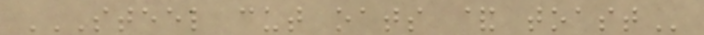STEEL CUT OATS & TOAST
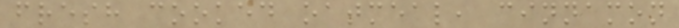fresh cooked oatmeal, cinnamon
